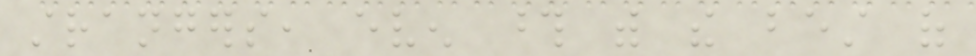strangers, even those with the best of
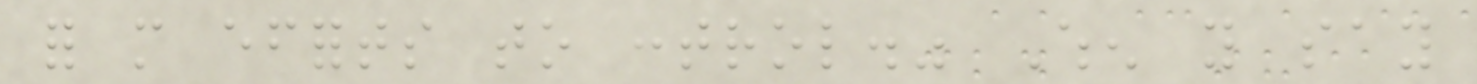for more efforts to control." When you say
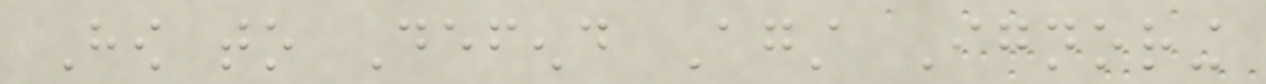How to Defend Against Ignoring
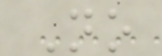No
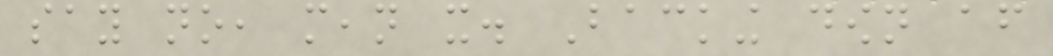say no, mean it. Backing down after
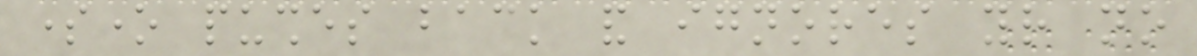someone pushes back and ignores your no
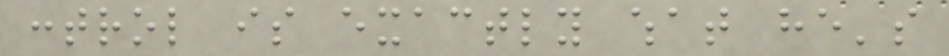control is exactly what he's
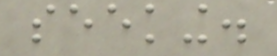seeking.
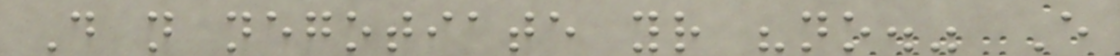Do not negotiate your "no." Every
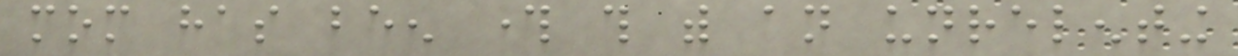mom has been through this with an unrelenting
